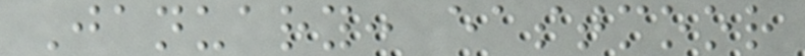January: eastmoor
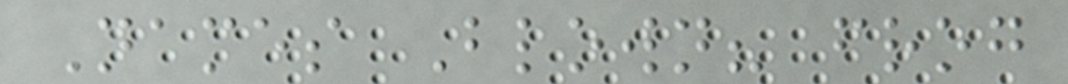Names Blown? frog
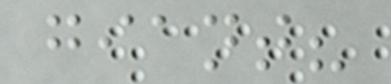giant?
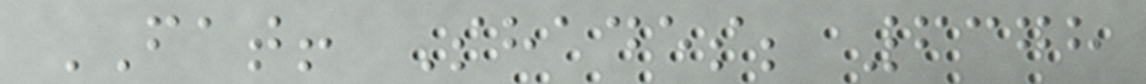FAT! Shades; 6378
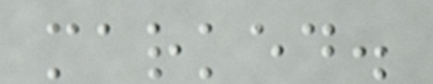marked.
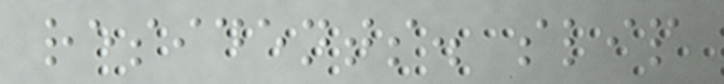residents. slip
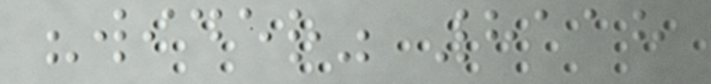"wider" 8118
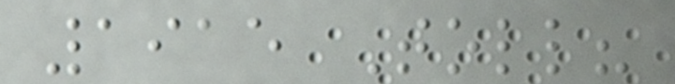1915 Toll?
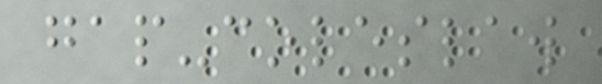gap-coleslaw
